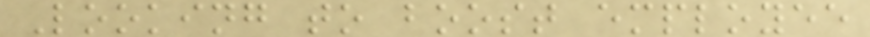Looking to boost employee
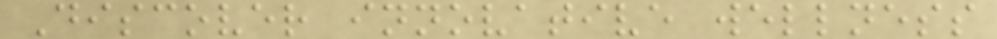Discover innovative wellness
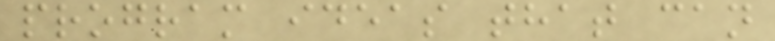program ideas that can
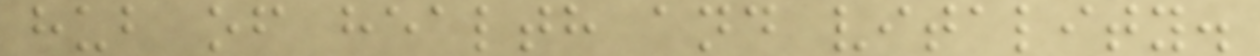hub of health and vitality.
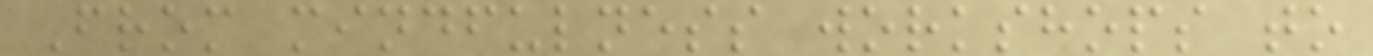From mindfulness workshops to
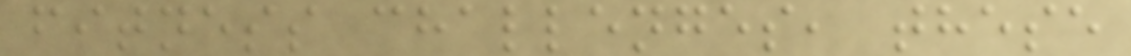fitness challenges, these
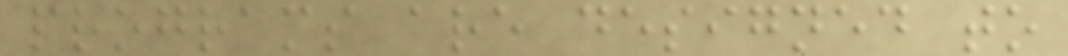programs are designed to
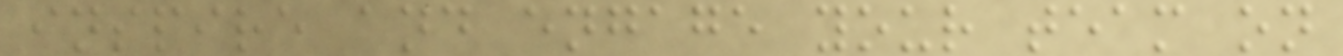inspire and engage your team on
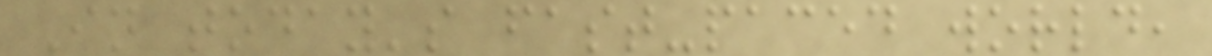In today's fast-paced world,
